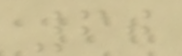60
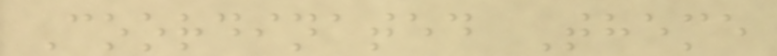Coordinated Theme
